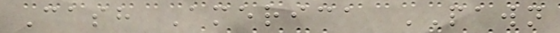Cash America PAWN
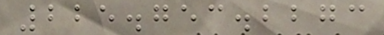225.753.2273
